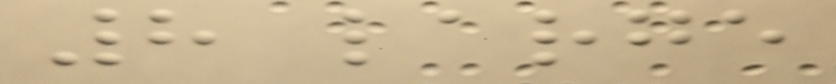8 large
